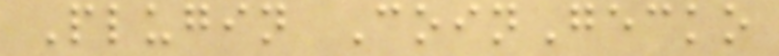Plugin CoinGecko
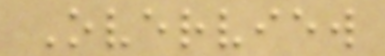Overview
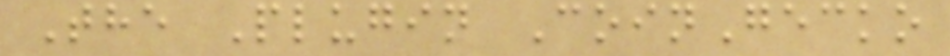The Plugin CoinGecko
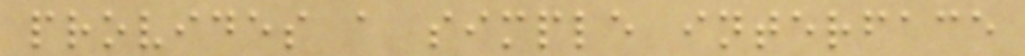provides a simple interface
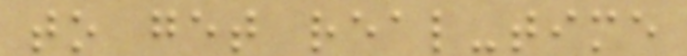to get real-time
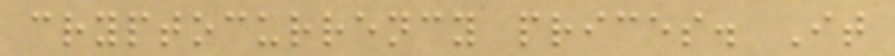cryptocurrency prices. It
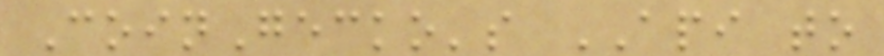CoinGecko's API to
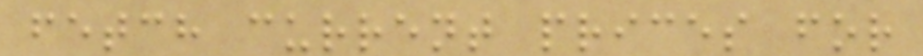fetch current prices for
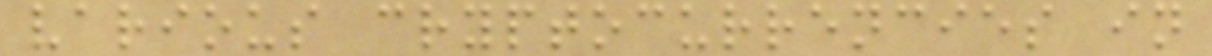various cryptocurrencies in
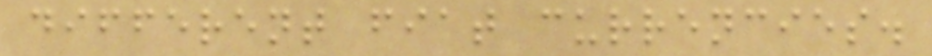different fiat currencies.
